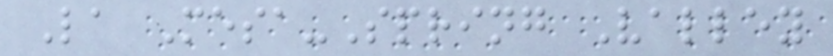La Mesa-Spring Valley
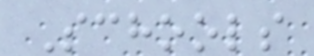Schools
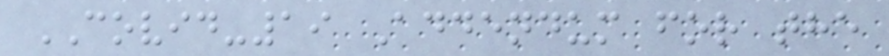COVID-19 Addendum for the
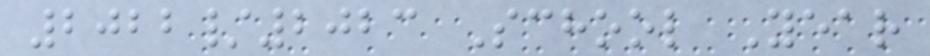2022/2023 School Year
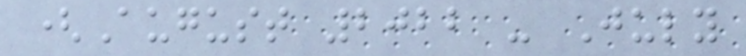(August 2022 - July
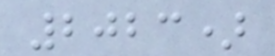2023)
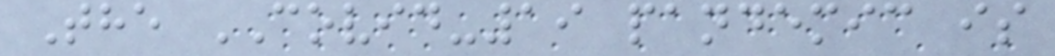The COVID-19 pandemic is
